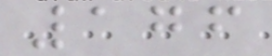176
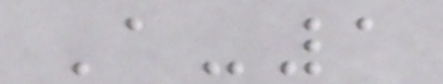A-1
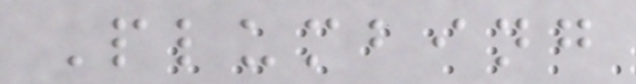Plumbing
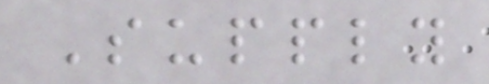Supply
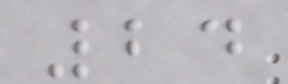24
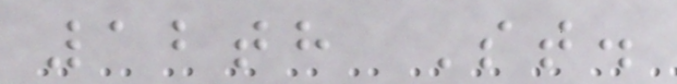12th St.
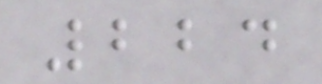224
